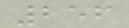256
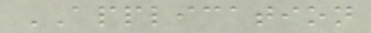APPLICATION
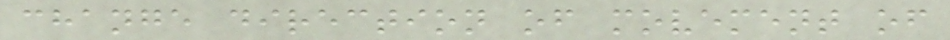change direction of movement of
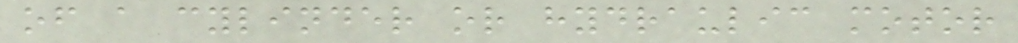of a cylinder or hydraulic motor
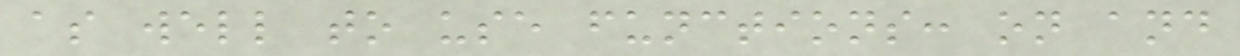as well to use functions: on and
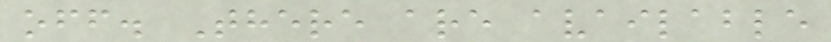off. There are available
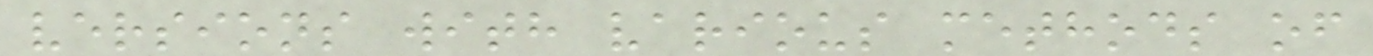versions with various methods of
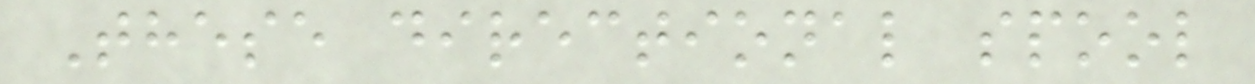These directional spool
